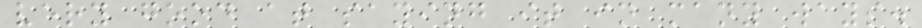very good at saying it in many ways.
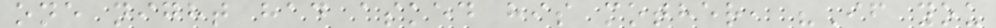one night had asked his mother, "If you
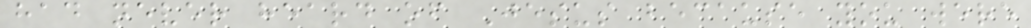had never heard of Jesus because you were
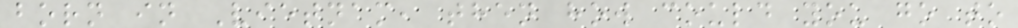born in Vietnam, then how could you go to
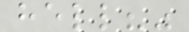hell?"
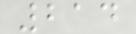214
